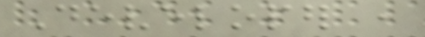Developer ,
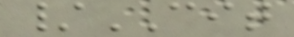/CIT
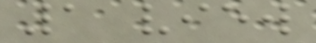1 view
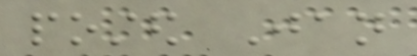posted Jan
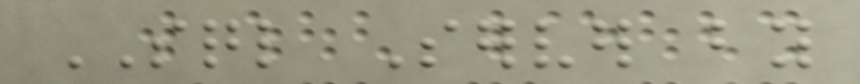SQL Server by
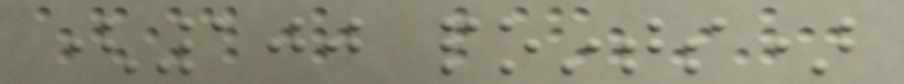(100 points)
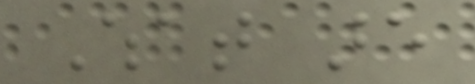What are
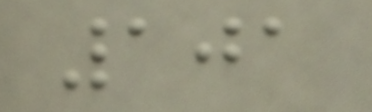101
